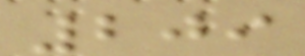209
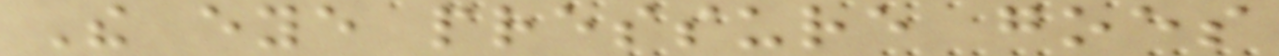The eye pressure goes
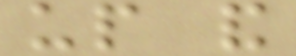up and
